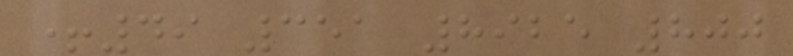+49 351 8925 800
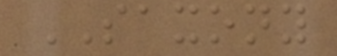SAXONY
